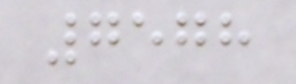7578
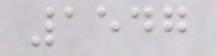1547
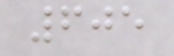605
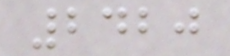2420
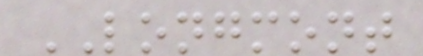LONGMONT
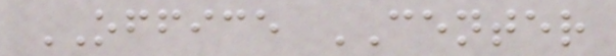OFFICE CENTER
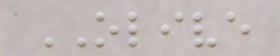OLIVE
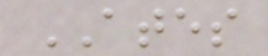ATES
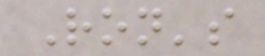Ron's
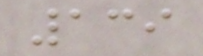139
